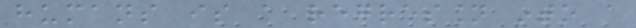humans is a regression into a
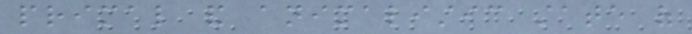primal and animalistic state of
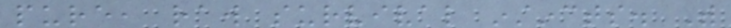pure, raw survival instincts. With
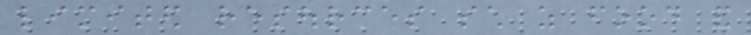limited resources such as food and
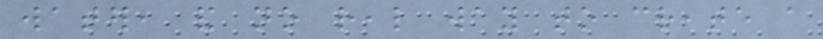water, and no real way to create a
